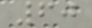60
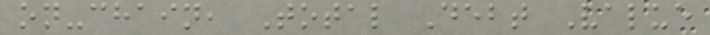on-chain, Total Debt Value
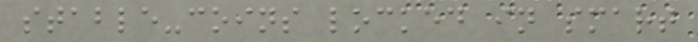stable-coins locked in smart
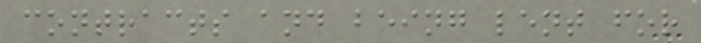contracts and being lent for
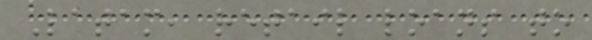Latam, retail loans to
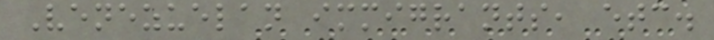Venezuelan immigrants, etc.
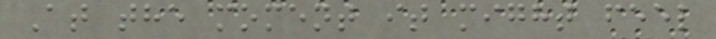At the moment it might feel
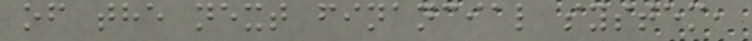of the next financial system,
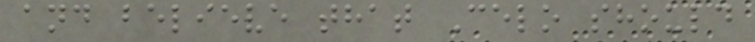and believe that Celo should
